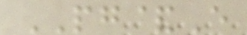PG&E
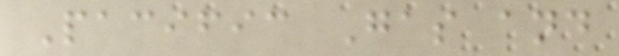Pacific Gas and
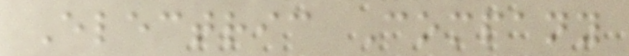Electric Company
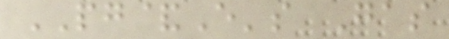PG&E's Gas
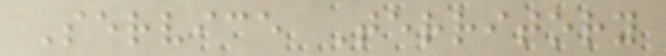Service Territory
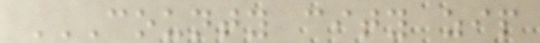COUNTY CITY ZIP
